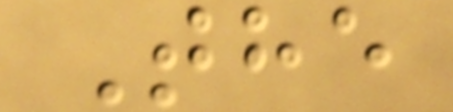The
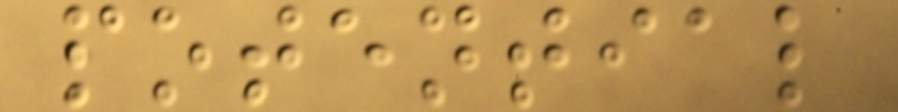potential
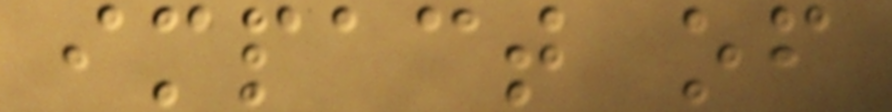impact of
